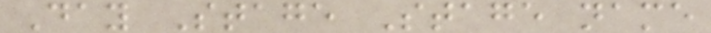Day Stage Stage name
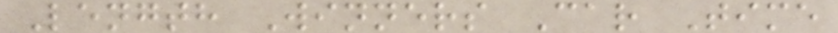Length Winners Car Time
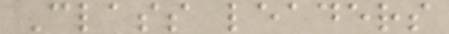Class leaders
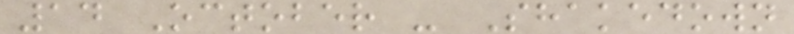14 October - Shakedown
